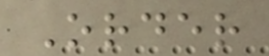Order
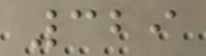329
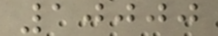10000
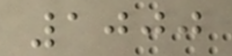1000
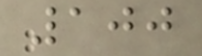100
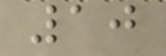10
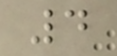4
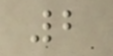2
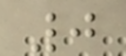0
